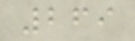269
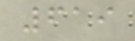619
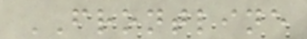FRONTLINE
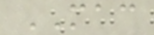MAC
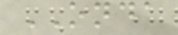ONDA
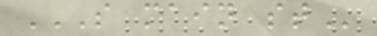S MAIN ST
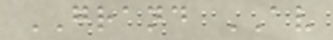GRAND AV
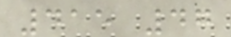415 47
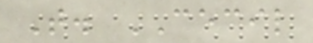T. CECIL
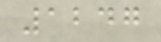1247
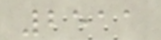2511
